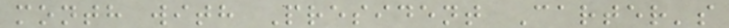month with President Carter's
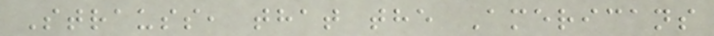Strauss, that the Americans
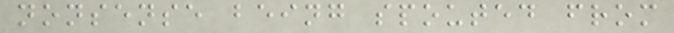nonsense being spouted from
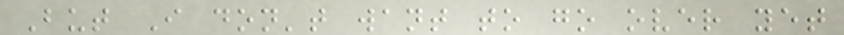But I don't want to go over yet
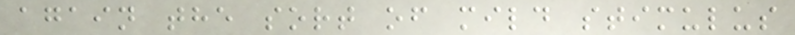again the sort of mild stimulus
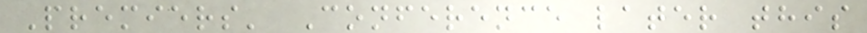Premiers' Conference later this
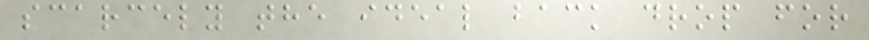scarcely the ideal back drop for
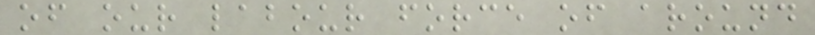of our labour force of around
